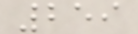259
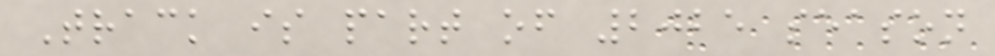Track is part of 2025 season
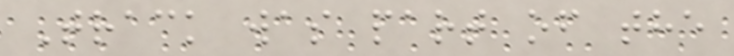Track was part of the
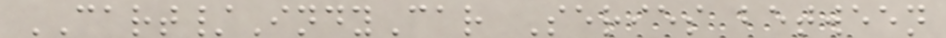CART/IndyCar Series between
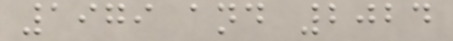1979 and 2024
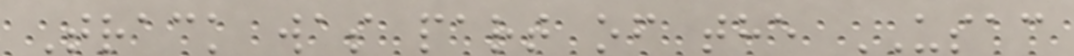Track was part of the USAC
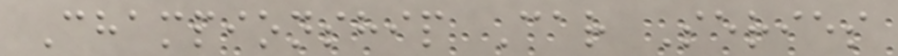Championship Car Series
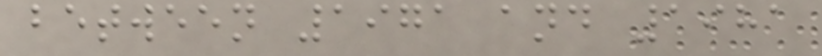between 1971 and 1981
